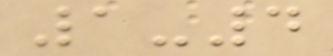1-4
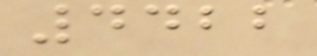4422
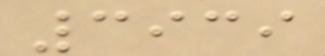3939
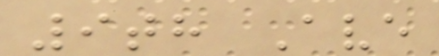9th Ave
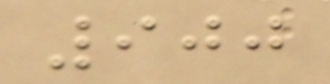900
